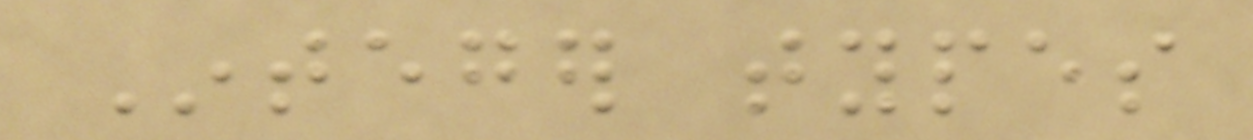Integer types
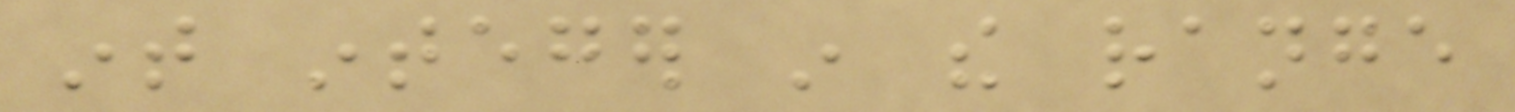int integer in the range
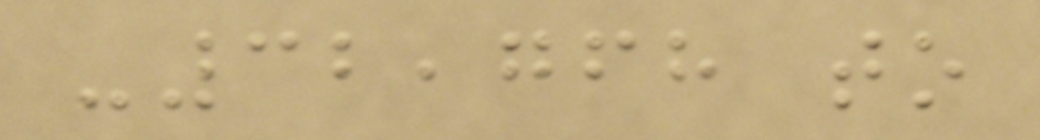-32,768 to
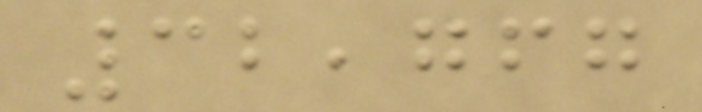32,767
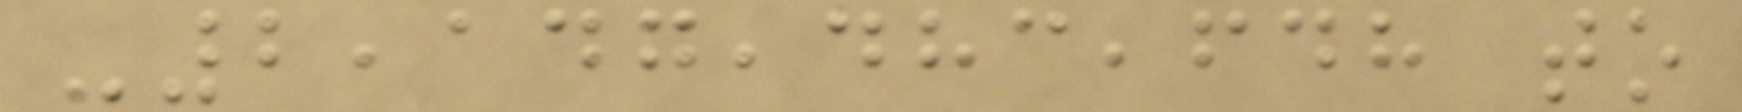-2,147,483,648 to
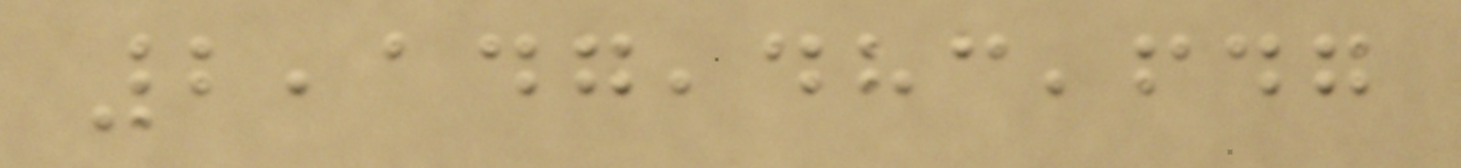2,147,483,647
